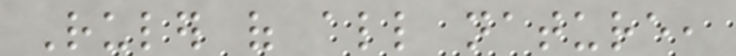Ruler of all nature,
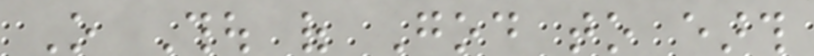O Thou of God to earth
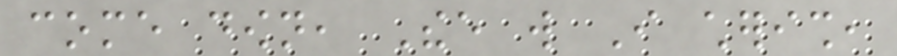come down, Thee will I cherish,
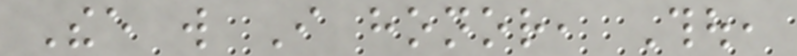Thee will I honor, Thou,
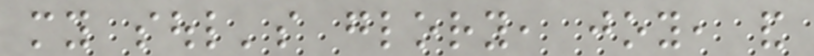my soul's glory, joy, and
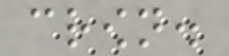crown.
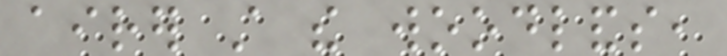airer still the woodlands,
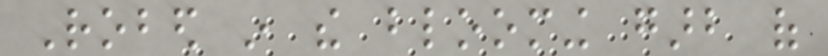Robed in the blooming garb of
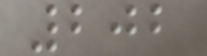202
